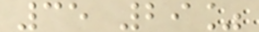35 29%
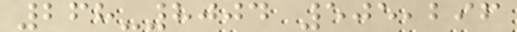268-8004 505,296
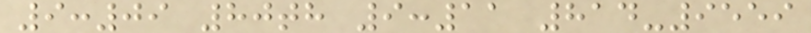9:09 80th 9:11 814-9559
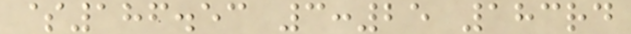$186.53 3:25 183rd
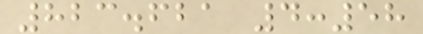823.621 4:58
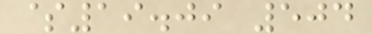$19.09 504
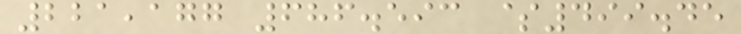221,177 686.593 $499.45
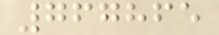767865
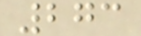273
